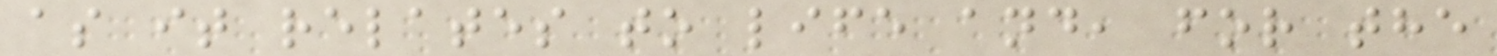as it relates to life and, for the
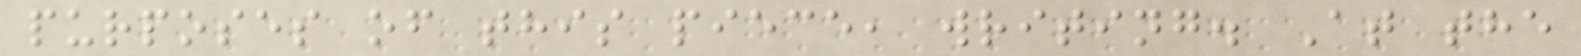purposes of this piece, writing. At the
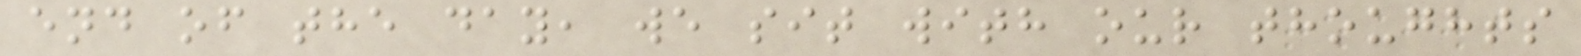end of the day, we sit with our thoughts
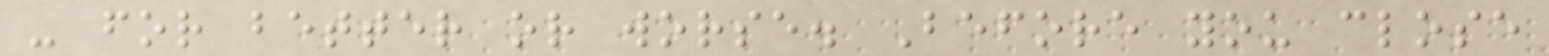- for better or worse. Before you close
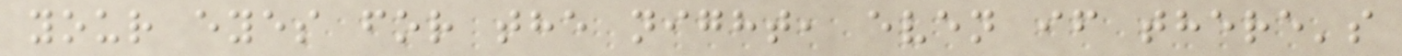your eyes for the night, even if there's
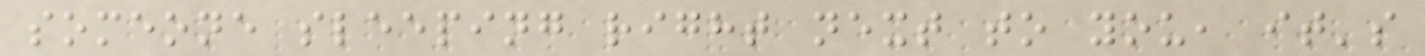someone sleeping right next to you, it's
